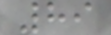89
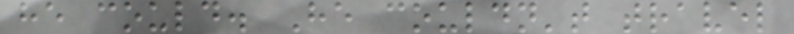he could. He couldn't travel
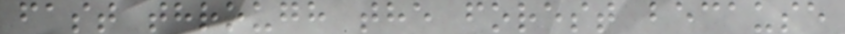fast through the forest because
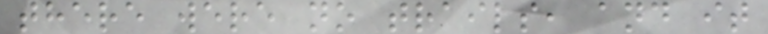there were no trails, and it
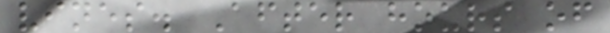vines. After hours of
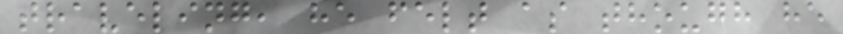traveling, he felt as though he
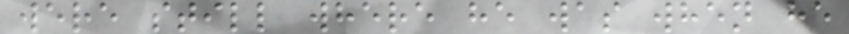were still where he was when he
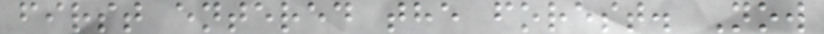first entered the forest. Now
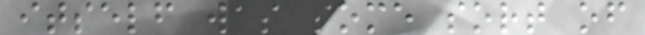itself was some sort of
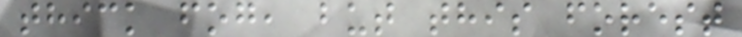thick fog, but this forest
